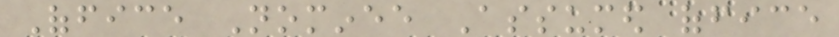Office Nominee Assumed office
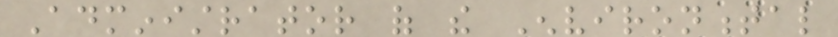Administrator of the Environmental
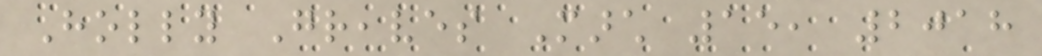Holly Greaves March 15, 2018
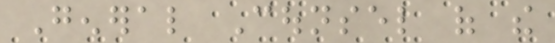General Counsel of the
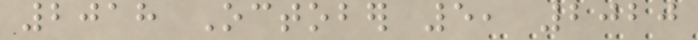2018 October 5, 2020
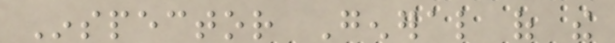Inspector General of the
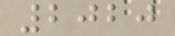2020
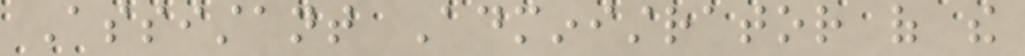Assistant Administrator of the
